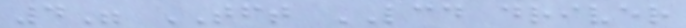4" TFT LCD driver
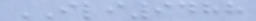ILI9488
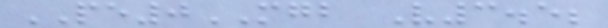PE0MGB V3.5;
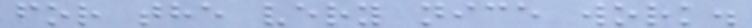for the very nice work.
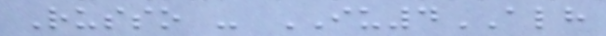Russo - IU4ALH
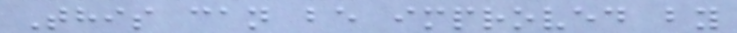This can be improved by
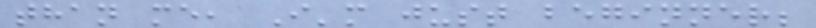than me, I'm just beginner;
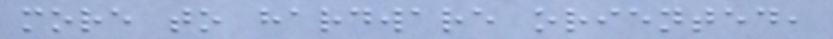more to hardware oriented,
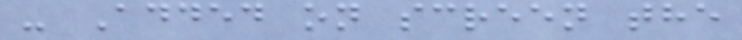- Added on screen the
